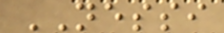NESSI
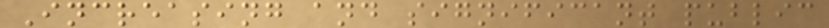Increasing and significant public
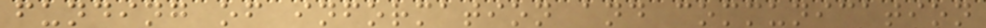funding of information and communication
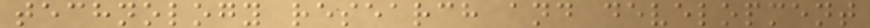technology research and development
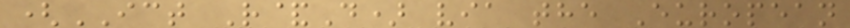(ICT R&D) via the European
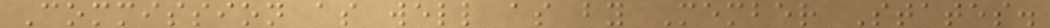Commission as well as by Member States.
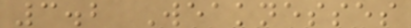3.2 Weaknesses
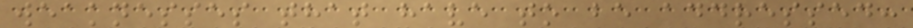weaknesses that have to be addressed:
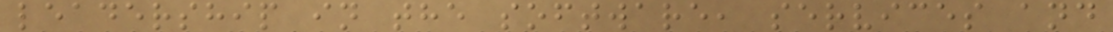leadership in the software, services and
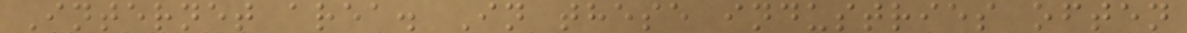Internet area. In these industries often
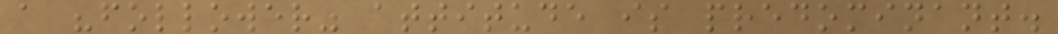a "follower" attitude is predominant.
